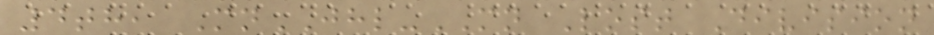4th, MnJHL-MN Lost Division
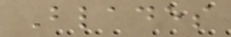Blades
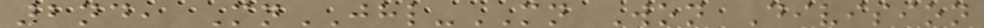2nd, MnJHL-MN Won Division
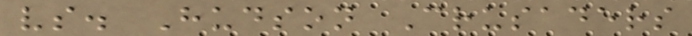vs. Hudson Crusaders
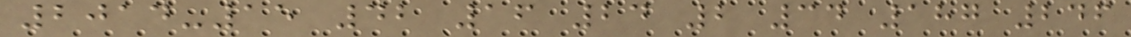2014-15 42 16 24 2 34 187 246
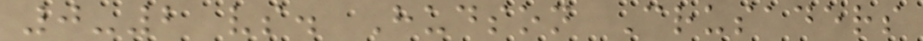0-2 vs. Hudson Crusaders
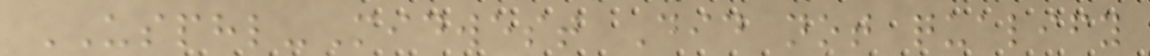USPHL-Midwest Did not qualify
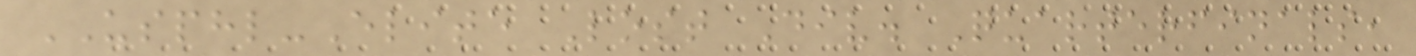USPHL-Elite Lost Div. Quarterfinals,
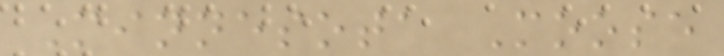Minnesota Moose
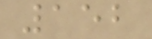152
